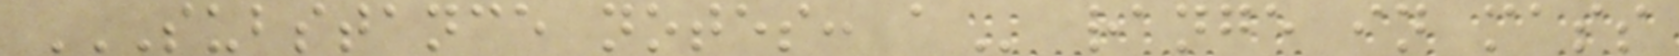SUBSTANCE NOTES: A range in mass
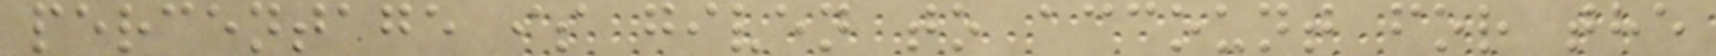percentage is given to account for the
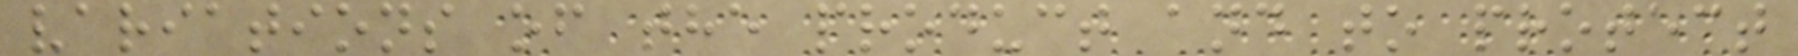variations of the product and to protect
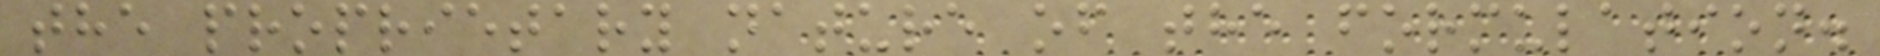the proprietary nature of the formulation.
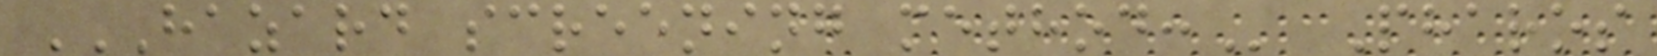HAZARD SCREENING METHOD: Pharos
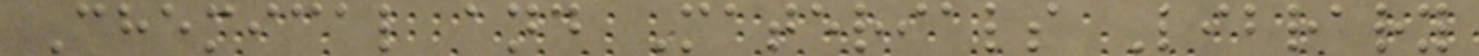Chemical and Materials Library
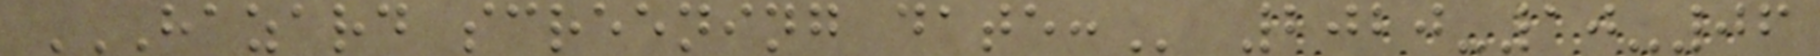HAZARD SCREENING DATE: 2020-10-06
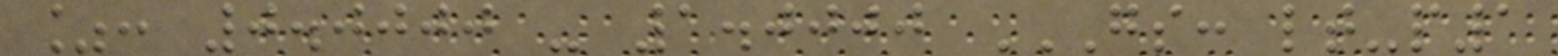%: 0.0000 - 1.0000 GS: LT-P1
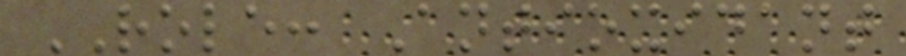ROLE: Antioxidant
